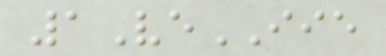1VeIIE
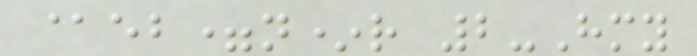@eb=n*r 2-Hmy
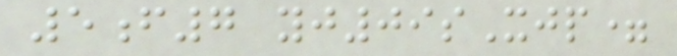5f7 yj09sXjp=
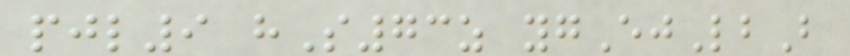pjl9 hS73z ygEjLbB
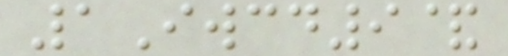1Iwcd9&
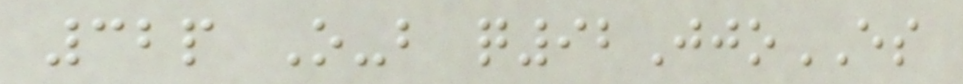32p O-b q92JjoES
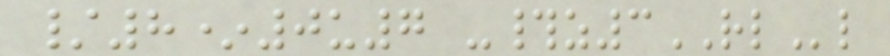/8*0u7 -#z3RLl
